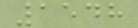1548
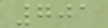701
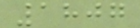1807
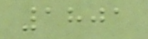1801
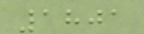1801
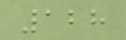128
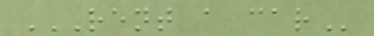RENT A CAR
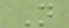N
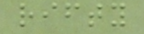rifty
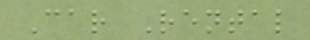Car Rental
